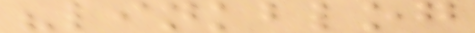"linkblog
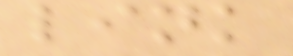link
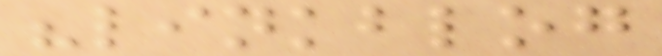"linkblog
